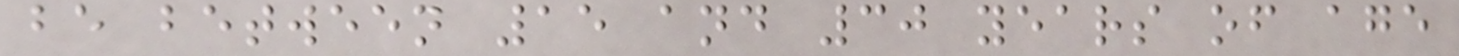be between 15 and 30 years of age
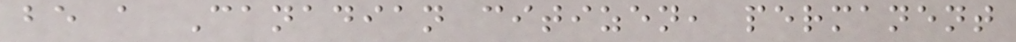be a Canadian citizen, permanent
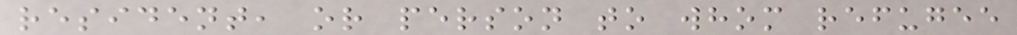resident, or person to whom refugee
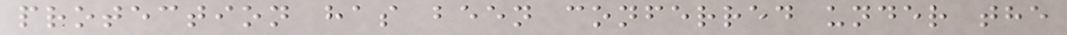protection has been conferred under the
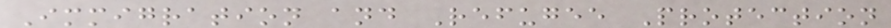Immigration and Refugee Protection
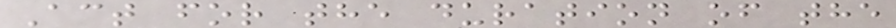Act for the duration of the
